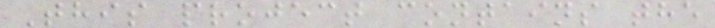This project contains the
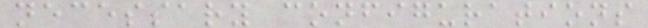necessary configurations
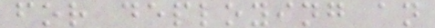for deploying an
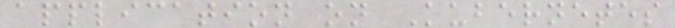application on Kubernetes
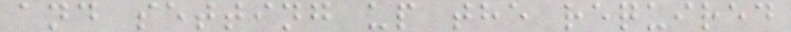and setting up the required
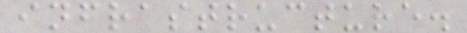infrastructure.
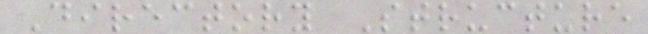Directory Structure
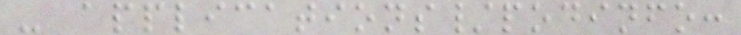- applications/podinfo:
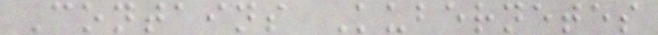Contains Kubernetes
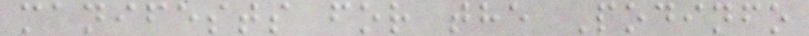manifests for the Podinfo
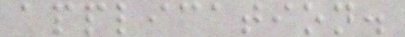application.
